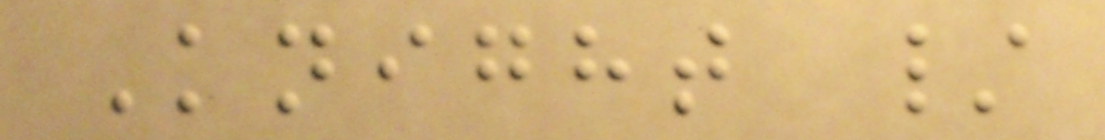Knight /
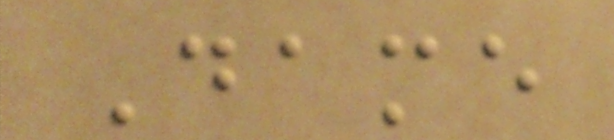Dame
